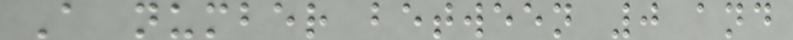A number between 0 and
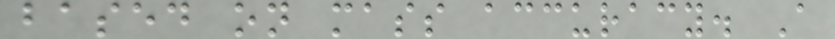based on mass accuracy. A
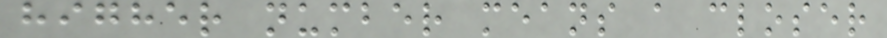higher number means a closer
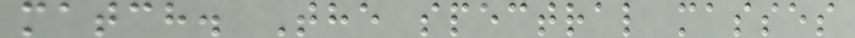match. The spectral masses
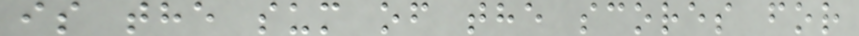is the sum of the scores for
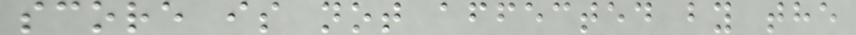score is not affected by the
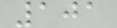101
